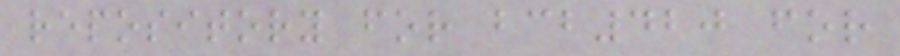repository for bcb420 for
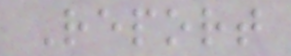Report
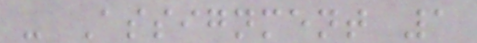- Assignment 1
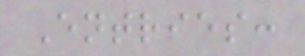Entries:
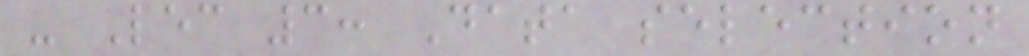- Lec 3: Data selection
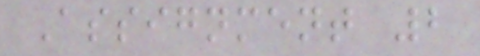Assignment 2
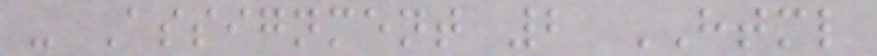- Assignment 2 HTML
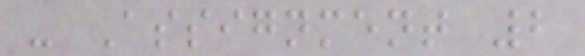- Assignment 2
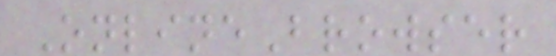OnlineBrowser
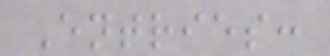Entries:
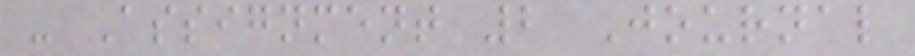- Assignment 2 Journal
